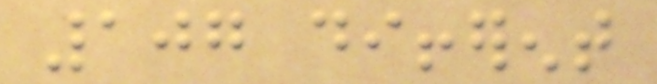107 different
